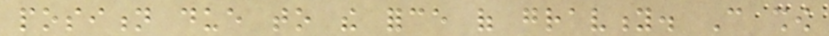position due to the force of gravity. Can show
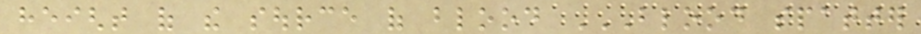height of the source of blood BLOOD SPATTER
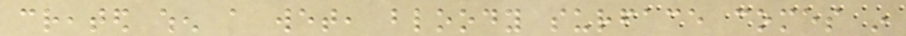created when a wet, bloody surface comes in
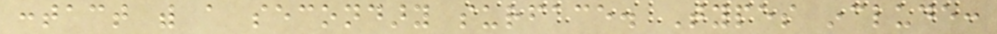contact with a secondary surface. Types include:
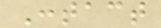Contact
